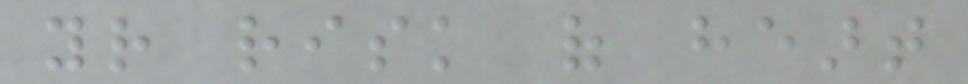your risk of heart
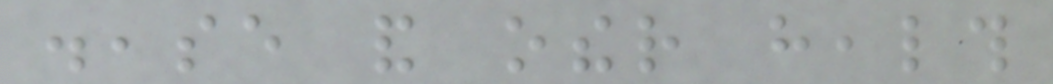disease and other health
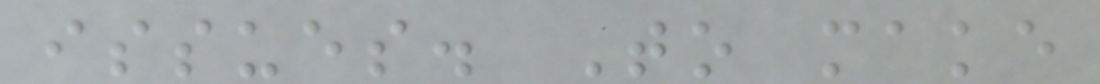issues. To make
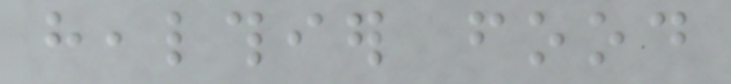healthier food
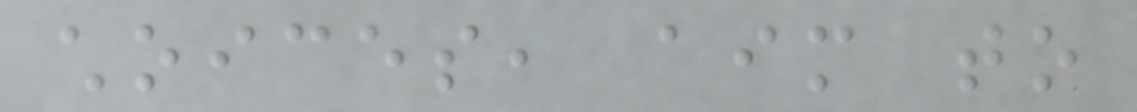choices, aim to
